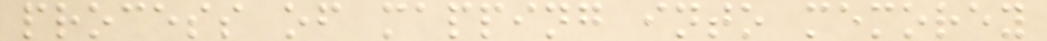process of mapping into memorey
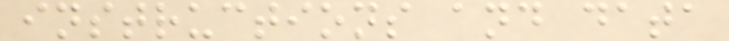instructions and data
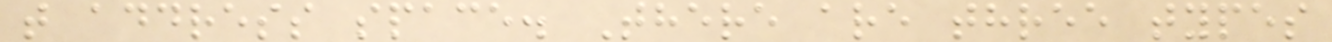t address space. There are three types
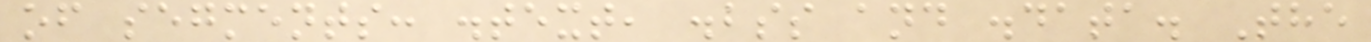of segments: .text, .bss and .data. The
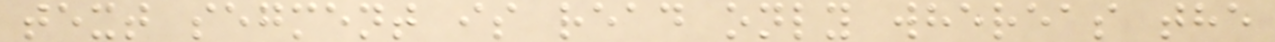text segment is read only whereas the
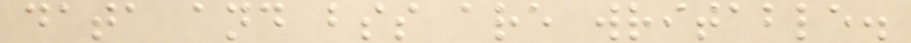data and bss are writable.
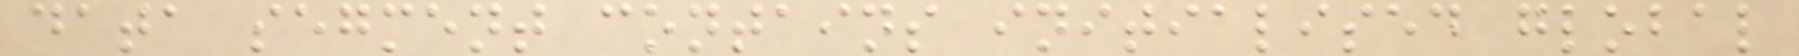data segment contains initialised global
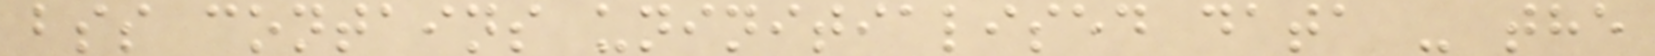bss contains uninitialised data - the
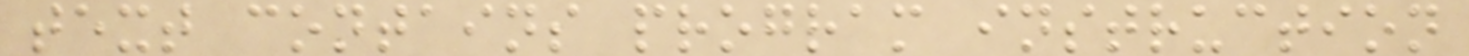text contains program instruction
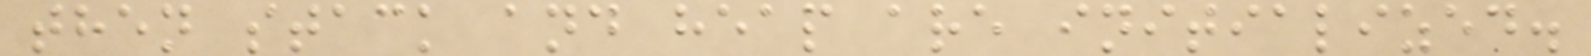then stack and heap are initialized.
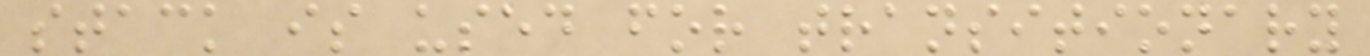stack is used for transitionary
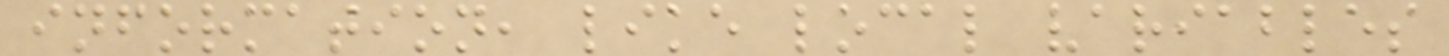information, like local variables
